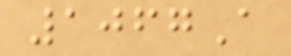1067A
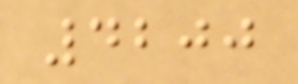4200
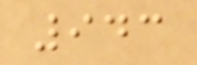943
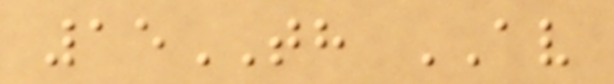15TH AV
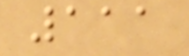111
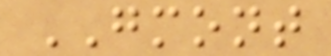GMONT
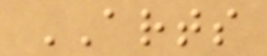ARTS
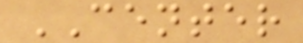CENTER
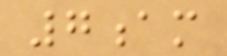7am
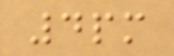4pm
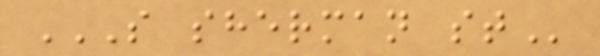S SHERMAN ST
